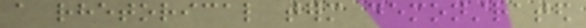a rhetorical term demonstrated
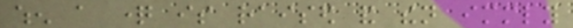when a question is raised and then immediately
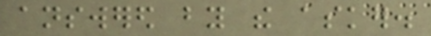answered by the asker.
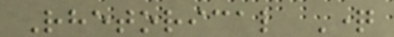Rhetorical Question
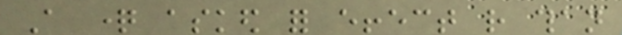A question asked for effect rather than
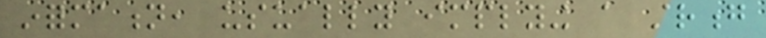information, usually implying a strong
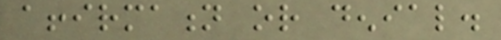affirmation or denial.
